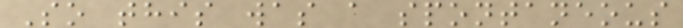So this was a spontaneous
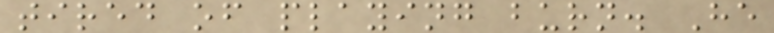tired of playing burn. He
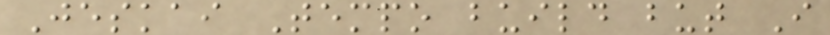Jeskai Tempo build but I
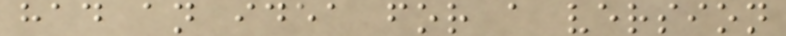had an idea for a version
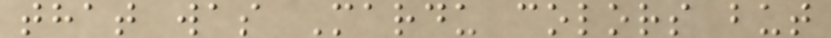that was Mardu colors but
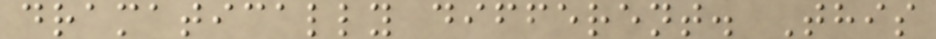dramatically different. This
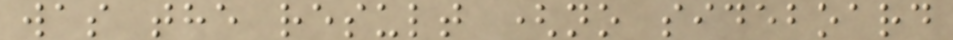was the result (no sideboard
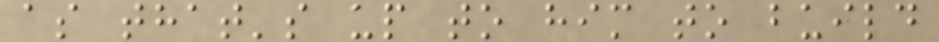as that's up to him to build
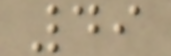49
